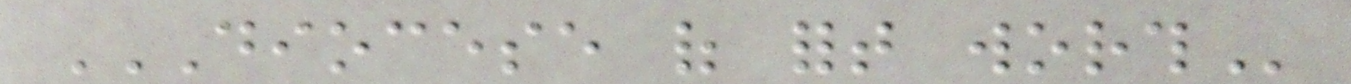DIOCESE OF FORT WORTH
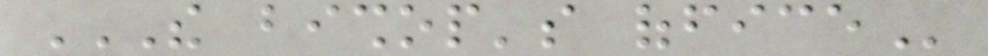THE BISHOP'S OFFICE
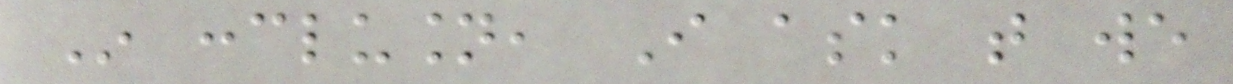In conclusion, I ask that we
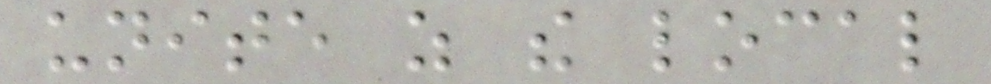unite as the local
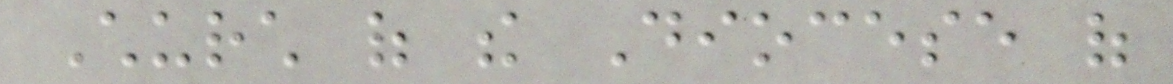Church of the Diocese of
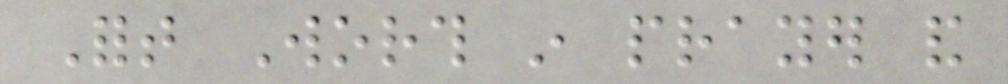Fort Worth in prayer and
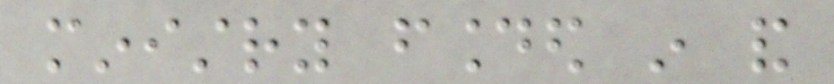ministry founded in and
